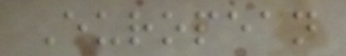European
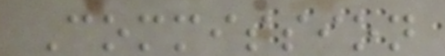Commission
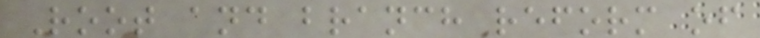Root and branch reform of
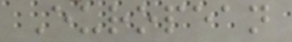European
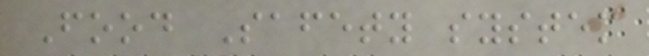Food Safety system
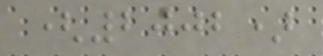(2002)
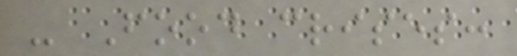- Food crises:
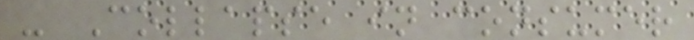- Collapse in consumer
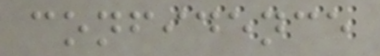confidence
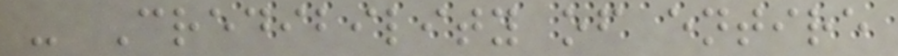- Credibility of entire
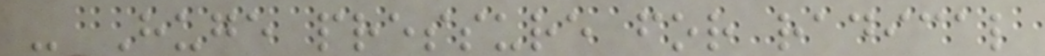- Huge pressure for radical
